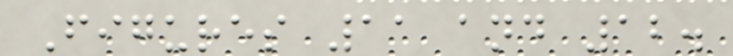Figures 11 and 12.
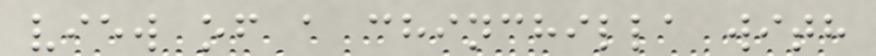view of a chinchilla with
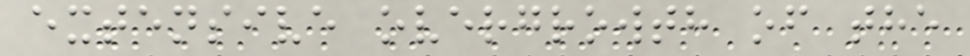extensive overgrowth of the
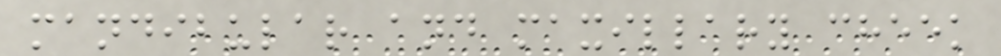mandibular and maxillary cheek
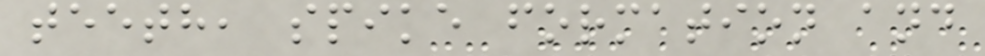teeth, spike formation and
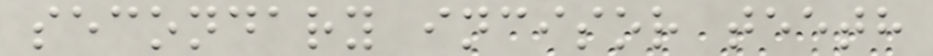secondary incisor teeth
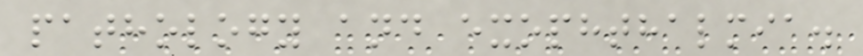pathology and exophthalmia.
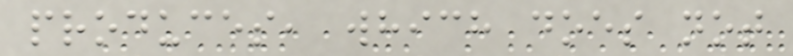produces, which does not
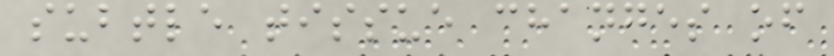subtle tissue changes of
